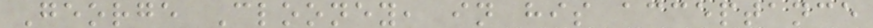George Clooney, in his acceptance
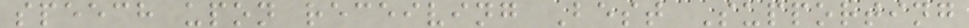speech upon receiving Best Supporting
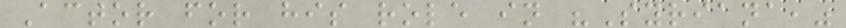Actor for his role in "Syriana,"
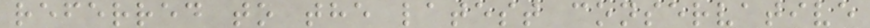referred to the latest conservative
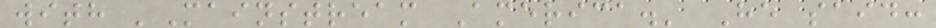with 'Mainstream America.' He said:
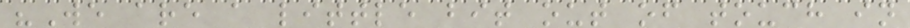"We are a little bit out of touch in
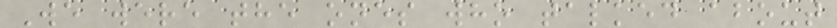We were the ones who talked about
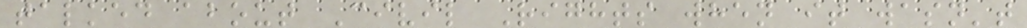talked about Civil Rights when it wasn't
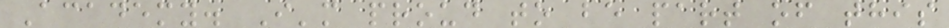Academy. I'm proud to be part of this
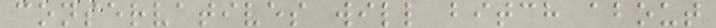conservatives will bitch about
